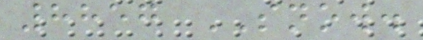8857 SNOW.
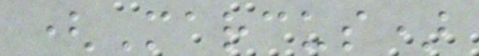(Marcus)
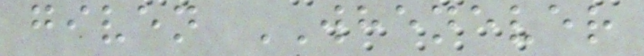given WHENEVER
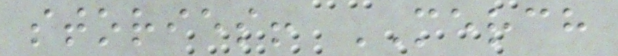stories! MERCH
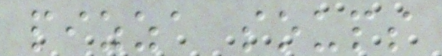pizza soups
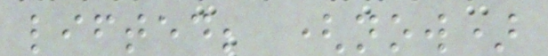lifted; (now)
